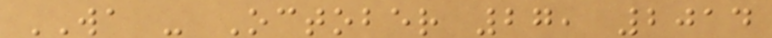WA - October 27, 2014
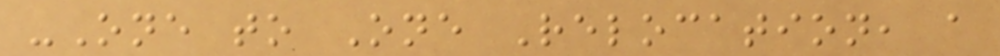-One to One Relocation, a
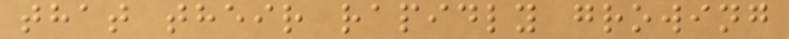that their rapidly growing
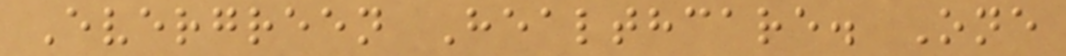Evergreen Healthcare. One
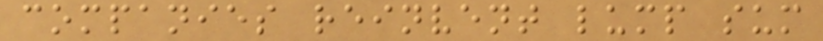companies reinvent lump sum
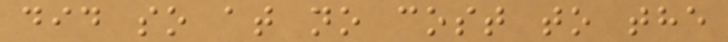did so at no cost to the
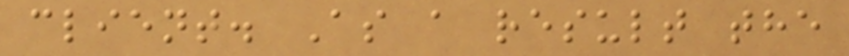client. As a result the
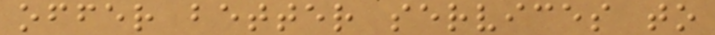offer better services to
